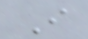I
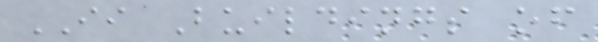II Buildings of
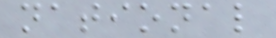national
